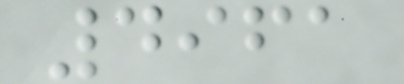4961
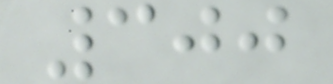300
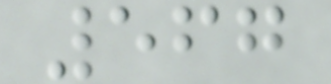567
